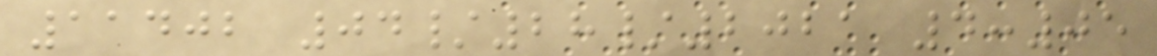11402 04/28/2021 4:05
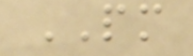PM
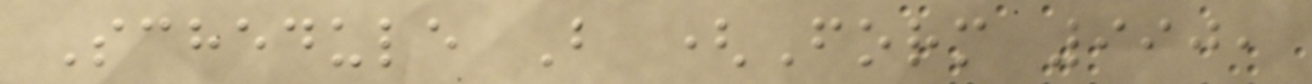Schedule B (Form 990,
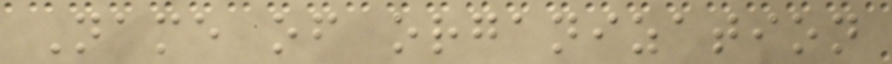Name of organization
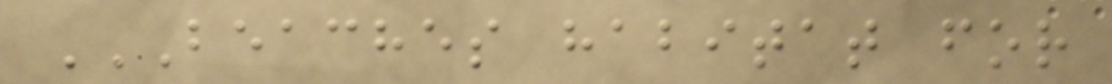BEACHES HABITAT FOR
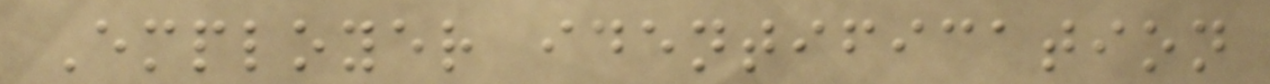Employer identification
